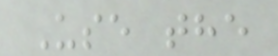Use the
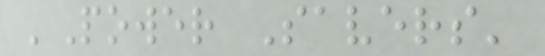'Power Savers'
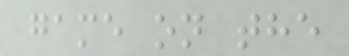game on the
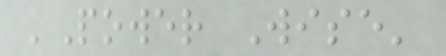'Power Wise'
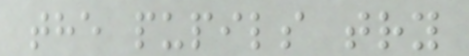the pupils try
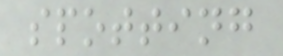spotting
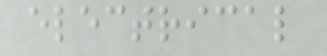electrical
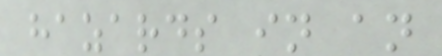hazards in an
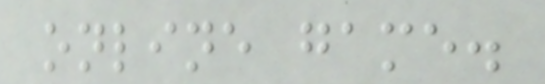online game.
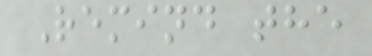Remind the
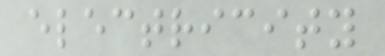electricity
